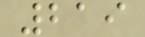219
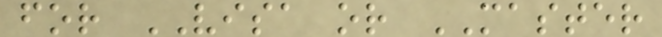for VISA or MASTER
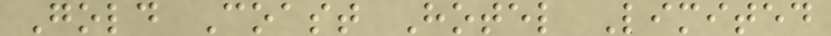Gold Coast Hotel Limited
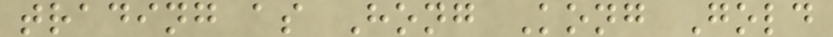trading as Hong Kong Gold
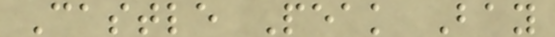Castle Peak Bay
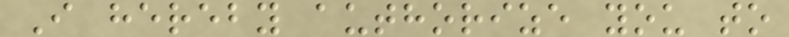I hereby authorize you to
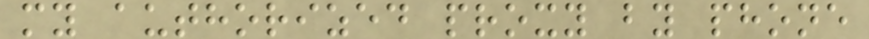my authorized proxy by phone
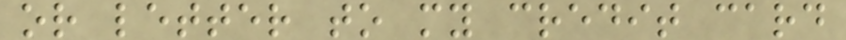or letter to my credit card
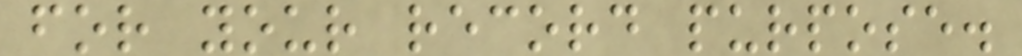for your record purpose.
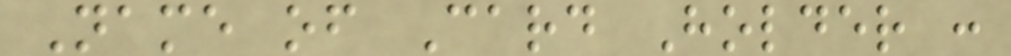Name of Card Holder :
